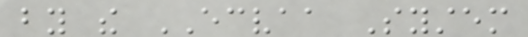by the ECVAA System
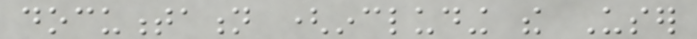documentation (including the User
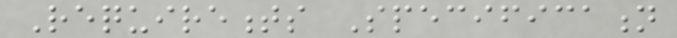Requirements Specification
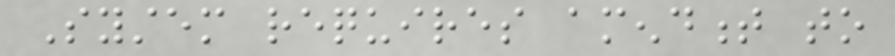System requires amendment to
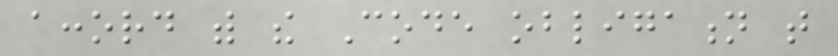accord with the Code obligation that
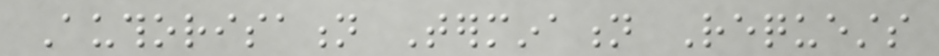Authorisation Termination Requests
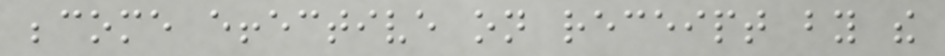become effective on receipt by the
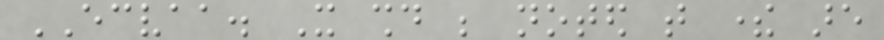ECVAA. It should be noted that there are
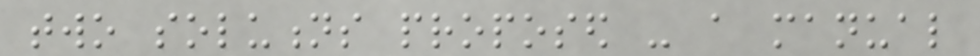two solutions proposed - a manual
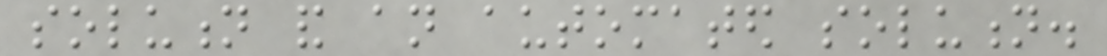solution and an automated solution.
